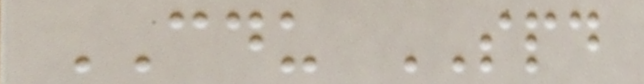CDU SPD
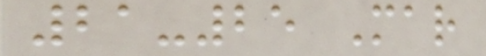21-25 Mar
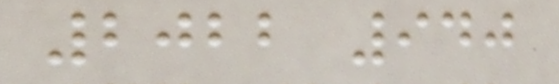2022 940
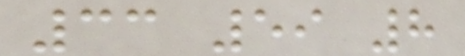33 59 8
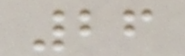26
